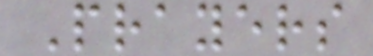Prayers
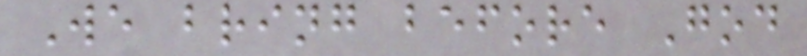We bring before God
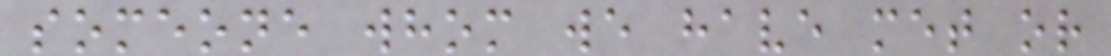someone whom we have met or
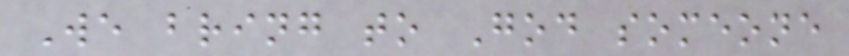We bring to God someone
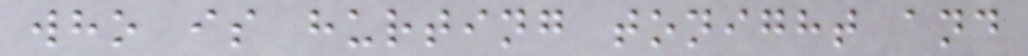who is hurting tonight and
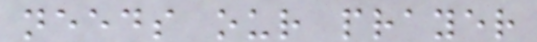needs our prayer
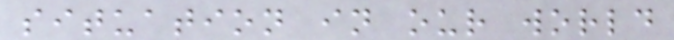situation in our world
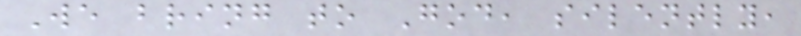We bring to God, silently,
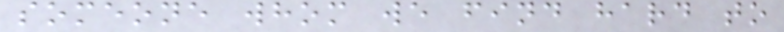someone whom we find hard to
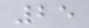25
